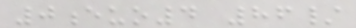0euo4 86/
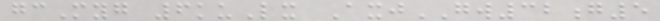gcMyg 6kuLx AxjGW32g5
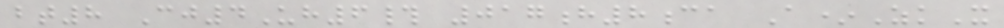bt8 Cj4Uh6# 017h8ca A*ZkX
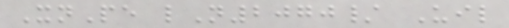XnPe lN2070/ Uil
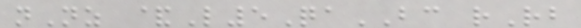nNz &L5QaBC rRb
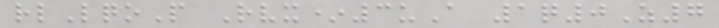rlLqoP Rvx*3uA 1q0Z7
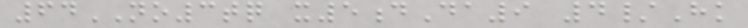64NO3tq x5dDa9 4/Hk
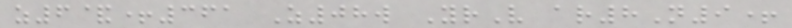z6&+361 Z08w YrV ar8N9+
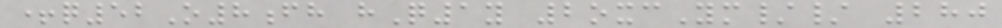+q52O8fh hQ1y 2oxcYm// 280
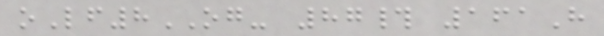oLf8OG- 87# 161H
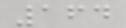164
